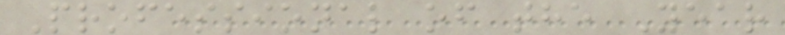Professional of the Year
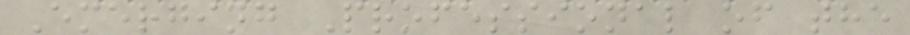Emerging Professional of the
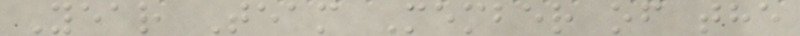Year Team Member of the
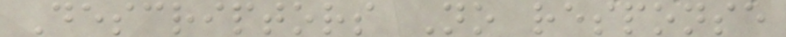Descriptors No response
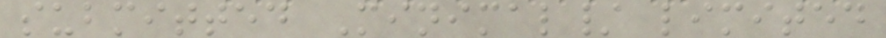submitted Minimal/ limited
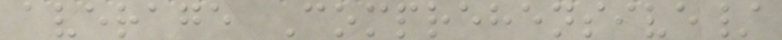average Comprehensive/
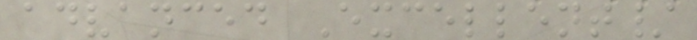advanced Excellent/
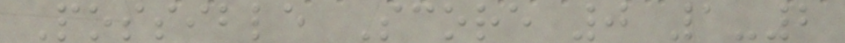Possible Score 0 1-2
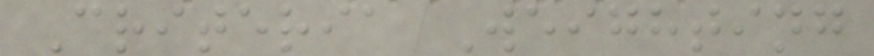Criteria Weighting
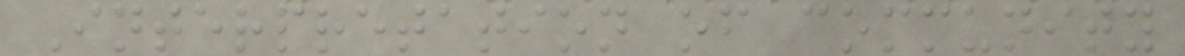Interpretation of community
